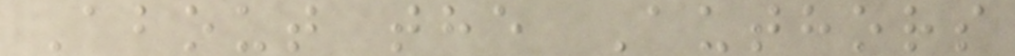About the Authors
